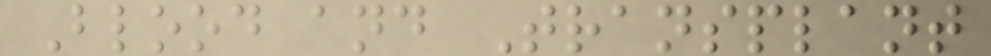Blood and Transplant
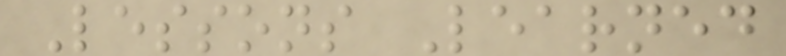Lessons Learned
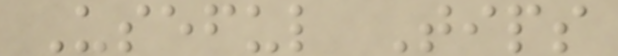Useful Tips
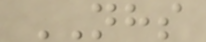NHS
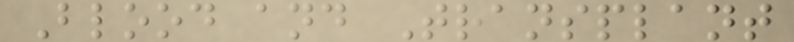Blood and Transplant
